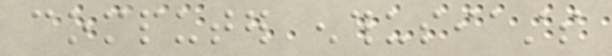computer enthusiasts
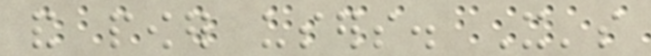and power users. It's
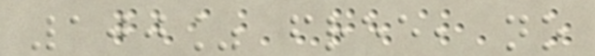100% free, no
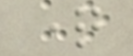question
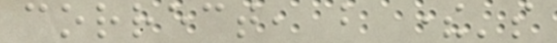correct, but there's
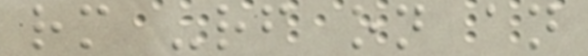rm -rf on an
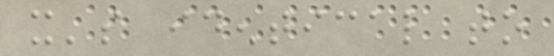it's identical to
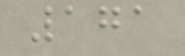171
